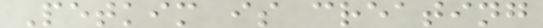Petkim is creating
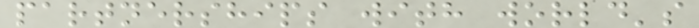partnerships with world's
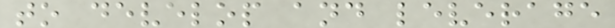to develop and leverage
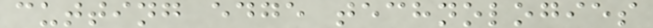cutting edge technologies
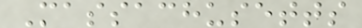Massachusetts
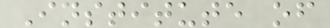Institute of
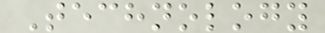Technology
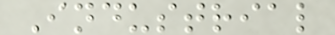Industrial
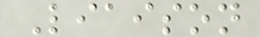Liaison
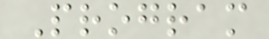Program
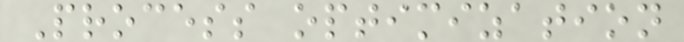Process optimization
